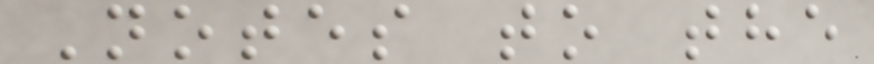Notes to the
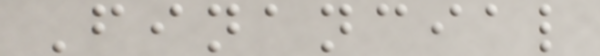Financial
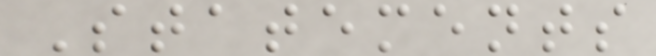Statements
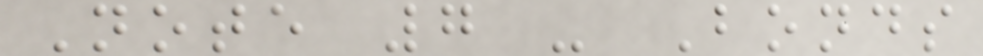Note 7 - Bonds
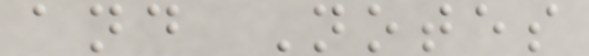and Notes
